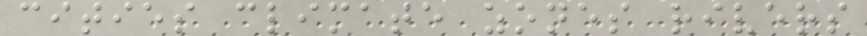cities climate zones rivers
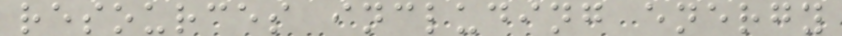resources including energy
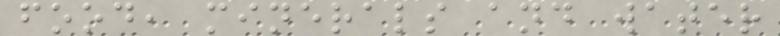food, minerals and water
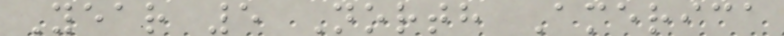Year 5 North America
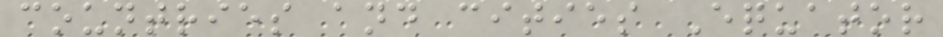countries and cities Equator
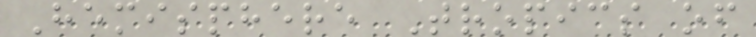Hemisphere Tropics of
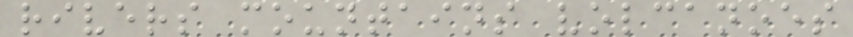rivers mountains volcanoes
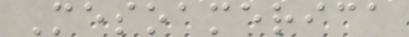Mesoamerica
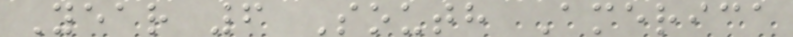Year 6 South America
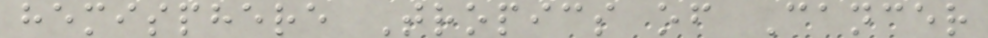hemisphere Tropics of Cancer
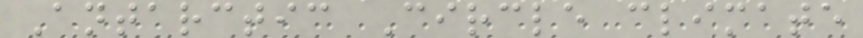Antarctic Circle climate
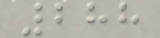288
